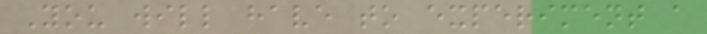You will have to experiment a
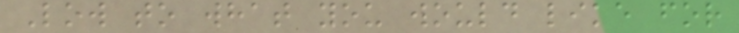Low to what you would like for
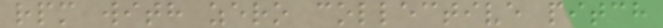rpm with zero collective pitch
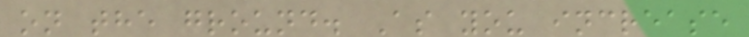on the ground. As you increase
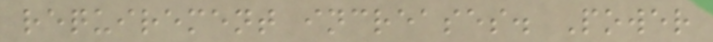requirement increases. Power
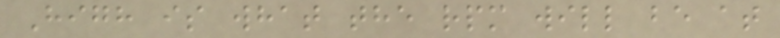High is what the rpm will be at
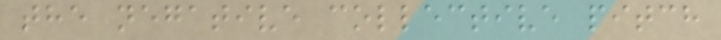the negative collective pitch
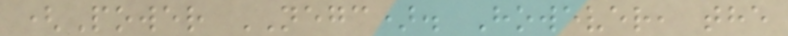(Power NEGC). However, the
